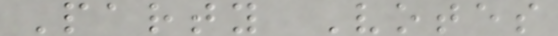Party Votes
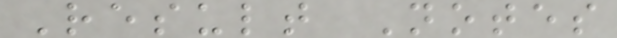Result Notes
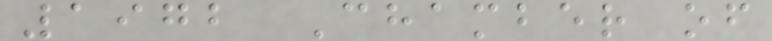1972 Chamber of
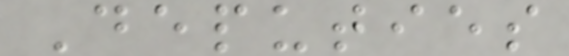Deputies
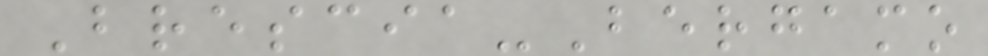Brescia-Bergamo
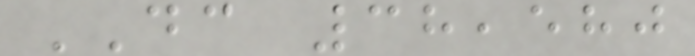DC 38,580
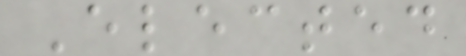Elected
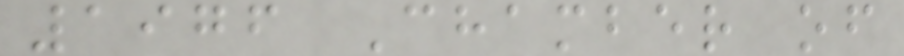1976 Chamber of
